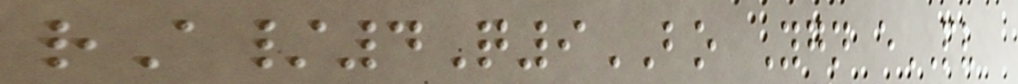rA/4Q9BO Ygn ePV
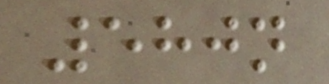580n
